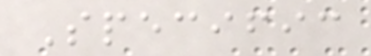Specific
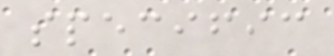specific
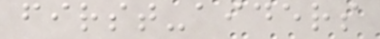first-aiders
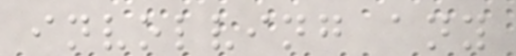involving any
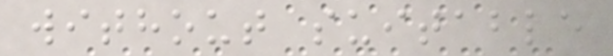without suitable
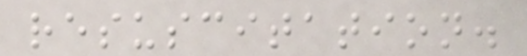resuscitation.
